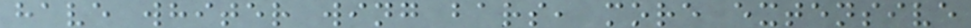have whiter wing bars, more extensive
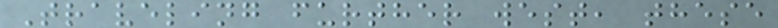Traveling further west, these
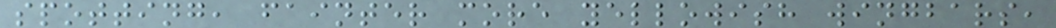spotting, fainter more yellowish wingbars,
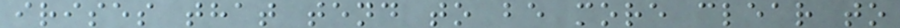irises that tend to be more clear to
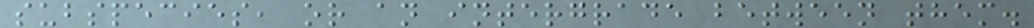subspecies, or an intergrade between them.
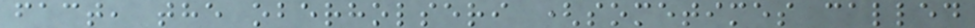fact, the oberholseri (sometimes called
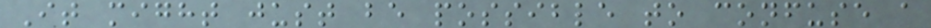It might just be possible to confuse a
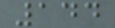144
